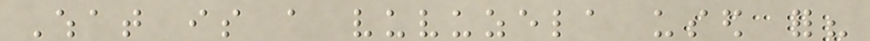What is a vuvuzela used for?
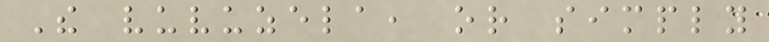The vuvuzela, or simply
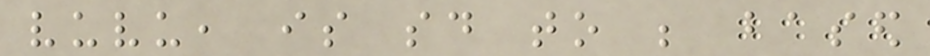vuvu, is said to be based
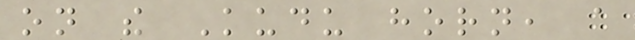on the Kudu horn, a
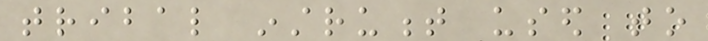tribal instrument used to
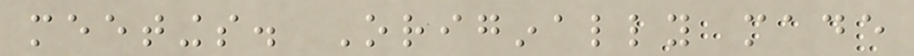meetings. Originally made
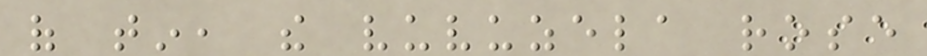of tin, the vuvuzela rose
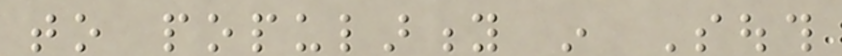to popularity in South
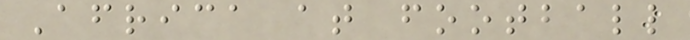Africa at football
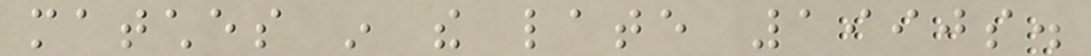matches in the late 1990s.
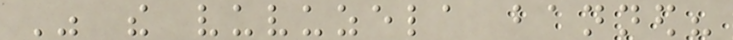Was the vuvuzela banned?
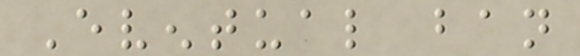Eventual ban
